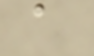a
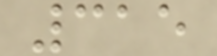315
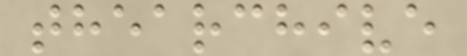thearchive
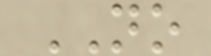NO
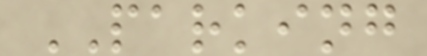PARKING
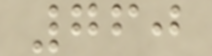760
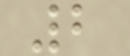2
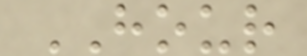HOUR
